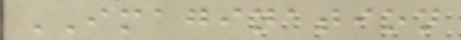IMAGINATION
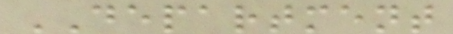DEPARTMENT
